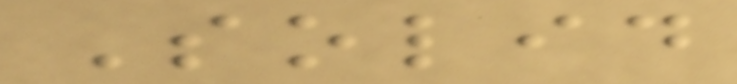Solid
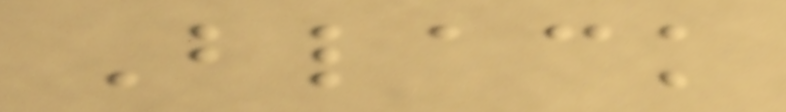Black
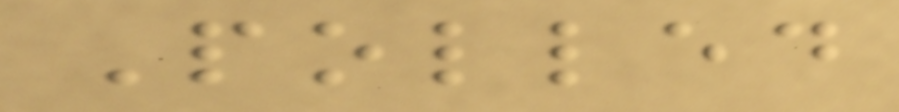Polled
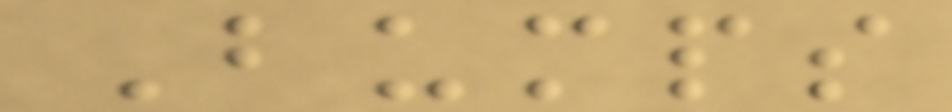Bumps
